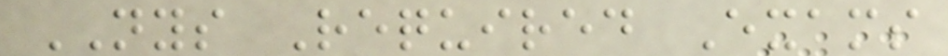NYS Required Exams
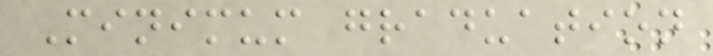Minimum graduation
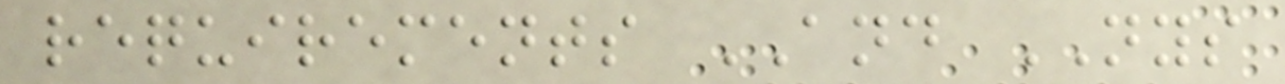requirements AND NYS
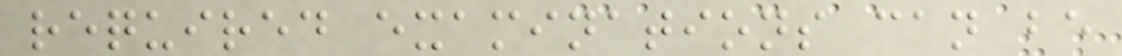required examinations can be
